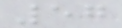57
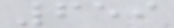659
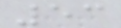53
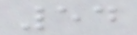54
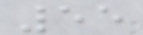55
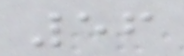56
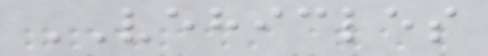VEHICLES
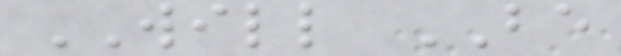WILL BE
